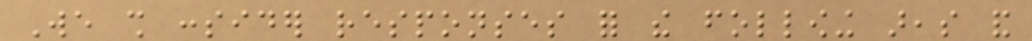We shall consider responses for the following areas and
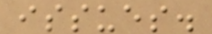issues.
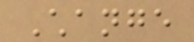Change
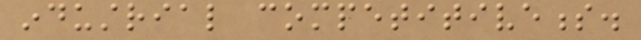industrial competitiveness.
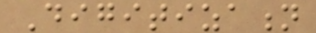Digitization
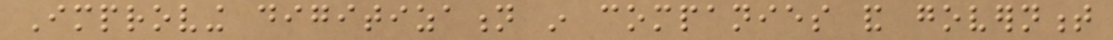Improving digitization in companies and government
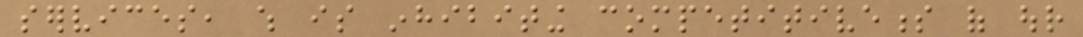services, which is inhibiting competitiveness of our
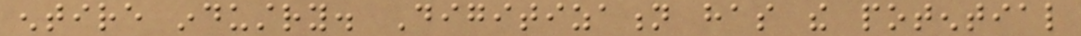entire industry. Digitization has the potential
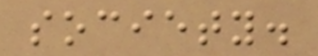society.
